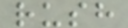rush
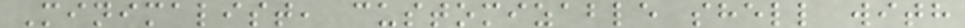Minimalist, customizable shell with
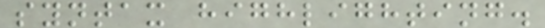syntax highlighting.
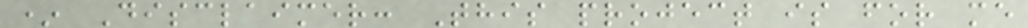* Disclaimer: This project is for me
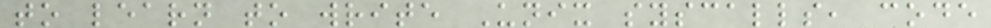to learn to write Unix syscalls, code
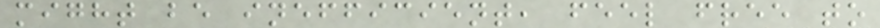might be inefficient, feel free to
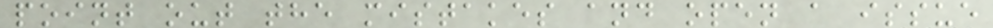point out the mistakes and open a issue
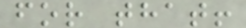for that!
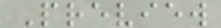Preview
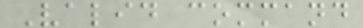Valid command
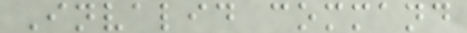Invalid command
